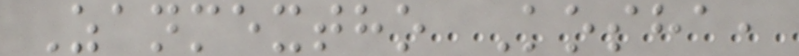Zanmextho Kosha,
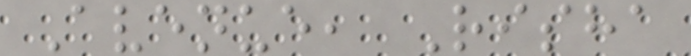Avenue, Risha
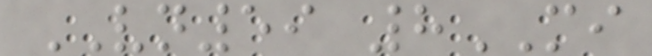VN59 8MI
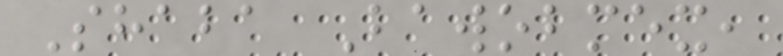Shaba Bawobmex,
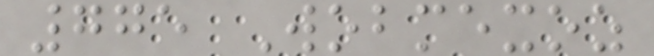775 Wobmexoz
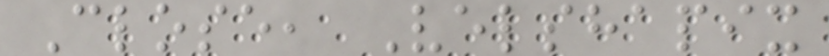Close, Velshapix
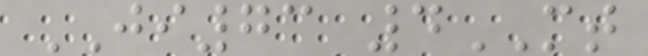JI73 4MT
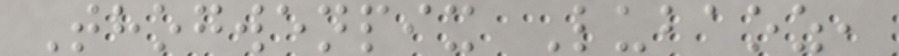Thogwenpix Lubaoz,
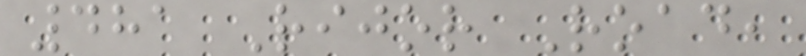481 Rijor Road,
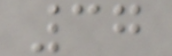37
